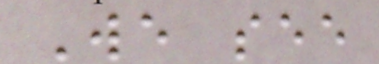We see
